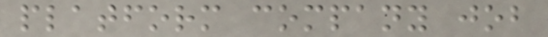platform company job
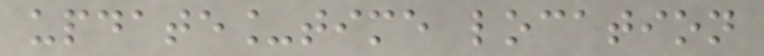update_time location
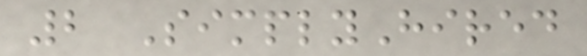2 SimplyHired
